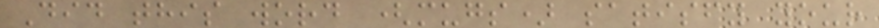Did this word (mugs) satisfy your
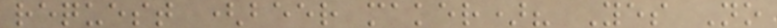request (beer maker)? Yes No
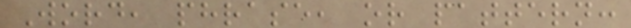Word, phrase, or pattern:
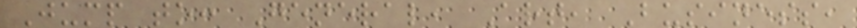Jump to: General, Art, Business,
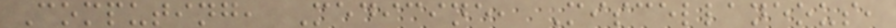Computing, Medicine, Miscellaneous,
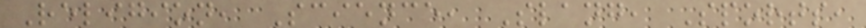Religion, Science, Slang, Sports,
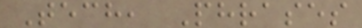Tech, Phrases
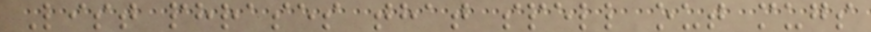List phrases that spell out mugs
